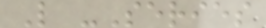L -Series
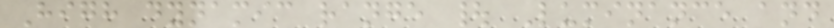High dynamic range | Luminance and
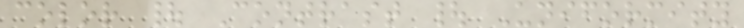color | Contrast | Uniformity
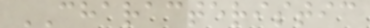CHARACTERISTIC
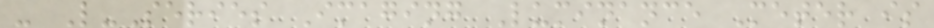- L-Series Imaging Luminance Meter is
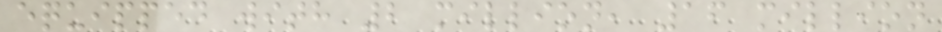equipped with 2 million, 16 million
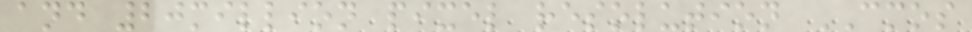and 20million pixel resolution CMOS
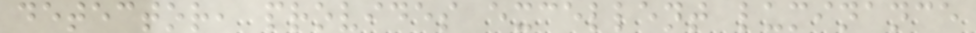detector, provides excellent luminance
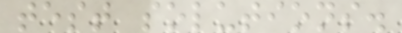test solutions.
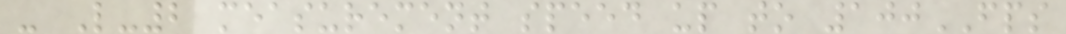- L-2 measurement speed up to 100FPS
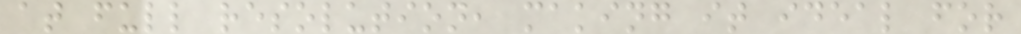at full resolution, making it ideal for
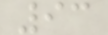93
